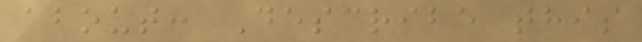about: Describe this
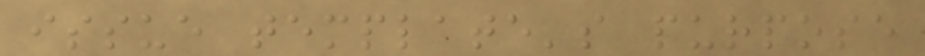issue template's purpose
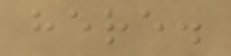here.
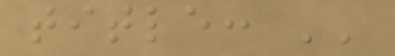title: ''
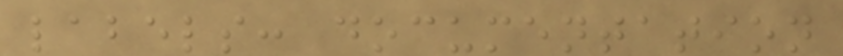labels: documentation
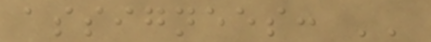assignees: ''
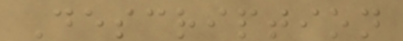Description
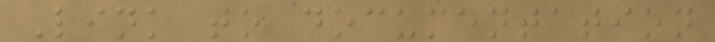Link to documentation
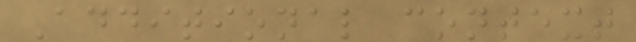Additional context
